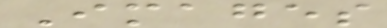Images
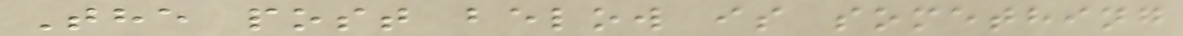The post below is something
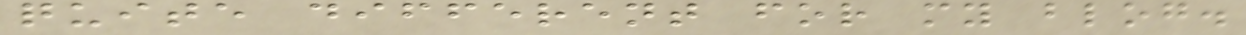quite different for my blog.
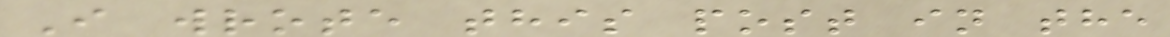I wrote this post in the
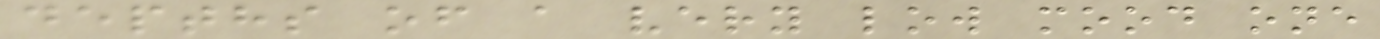depths of a very low mood one
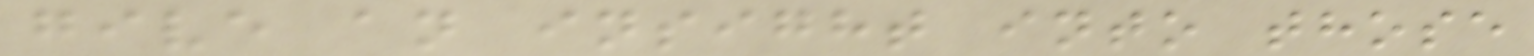give an insight into those
